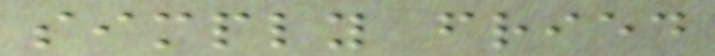simply fried
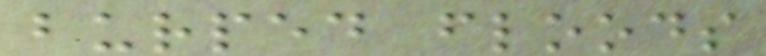burped floods
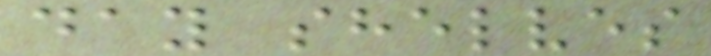day shelves
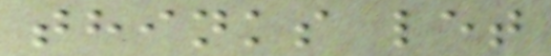thinks let
